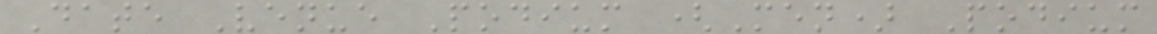Date Venue Podium (Men) Podium
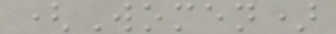(Women)
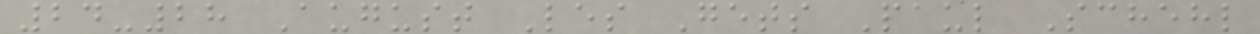24-28 August Les Gets Paul Schehl
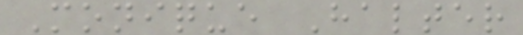Monique Halter
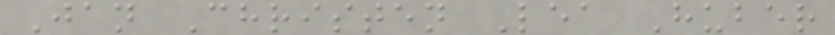Jan Christen Lea Huber
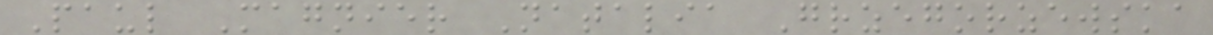Paul Magnier Natalia Grzegorzewska
